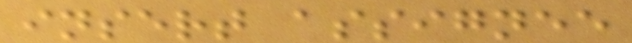insert assignee
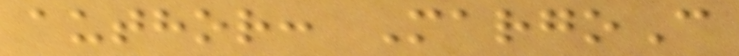author: MargoC
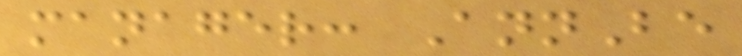manager: AnnBe
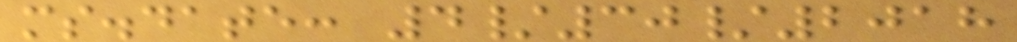ms.date: 4/30/2018
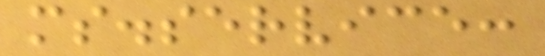ms.service:
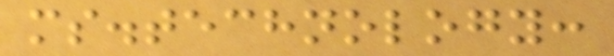ms.technology:
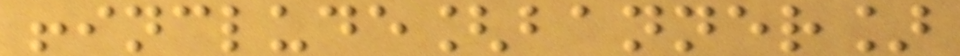!include[banner]
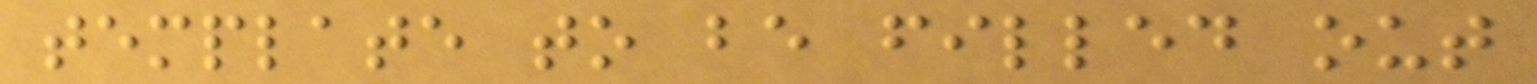template to be filled out
